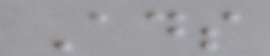Ads
